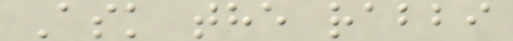Ask the rabbi
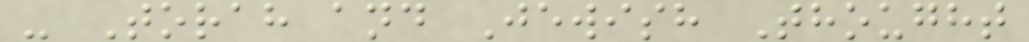- Torah and Jewish Thought
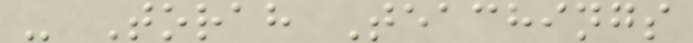- Torah Teachings
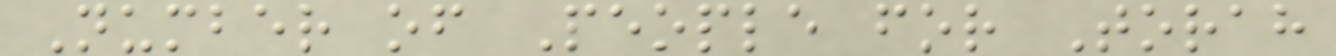Number of People for Torah
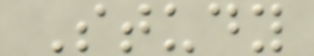Study
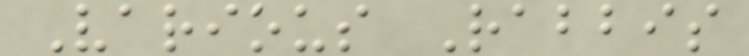Various Rabbis
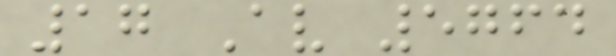17 Av 5764
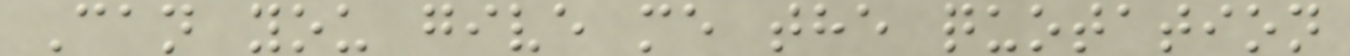Can you give me the quotation
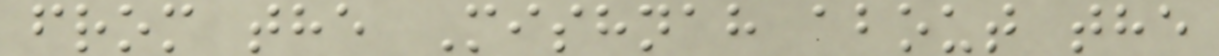from the Mishnah about the
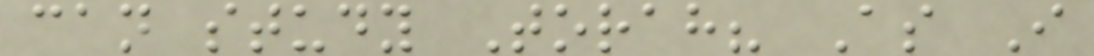can study Torah? As I
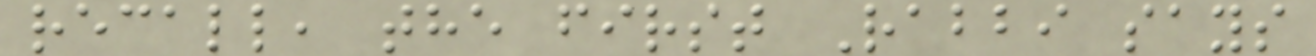recall, the first Rabbi says
